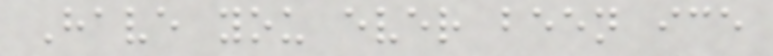Have you ever been ice
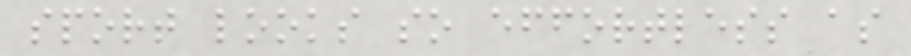sport looks so effortless as
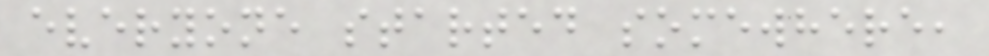everyone started somewhere,
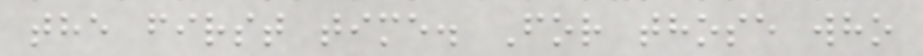the first time. For those who
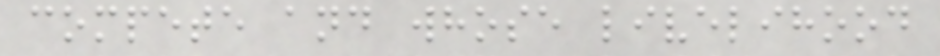compete and whose livelihood
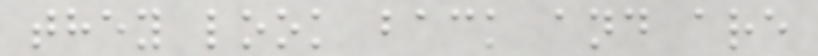they look back and are
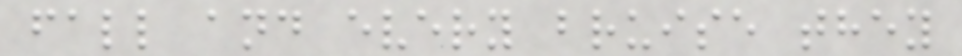fall and every bruise they
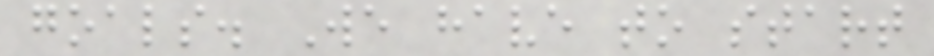goals. We have to start
